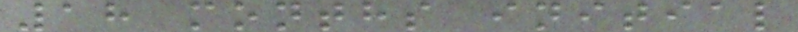18 months initial
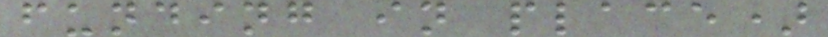funding in place)
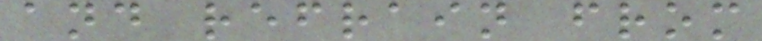and refrain from
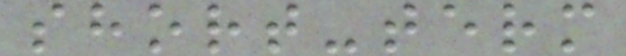short-term
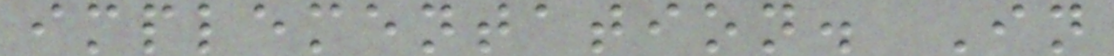implementation. In
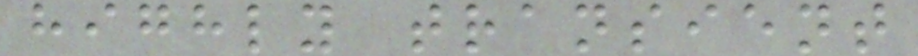highly transient
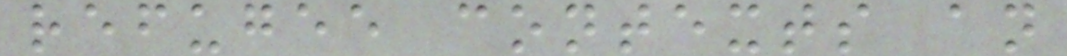refugee contexts an
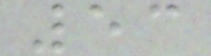53
